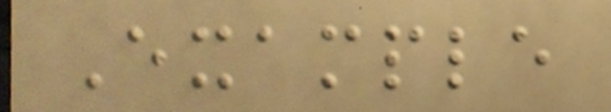Example
